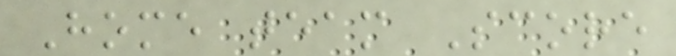Home team Score
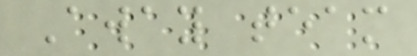Away team
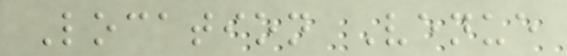Location Venue
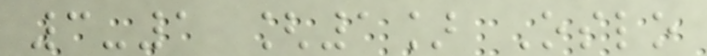3-1 [1] Oslo
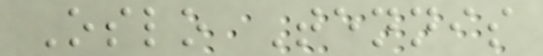Oslo Tennis
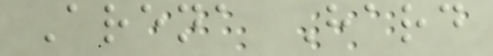Arena Hard
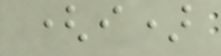(i)
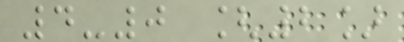4-0 [2]
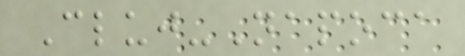Cluj-Napoca
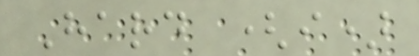Hard (i)
